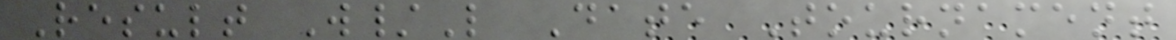Result W/L Date Tournament
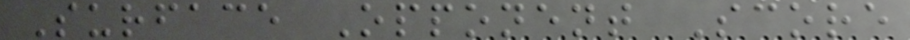Surface Opponent Score
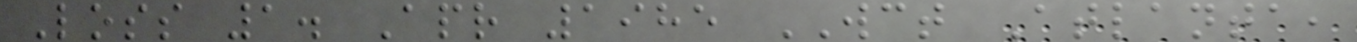Loss 1. Apr 1985 WCT Atlanta,
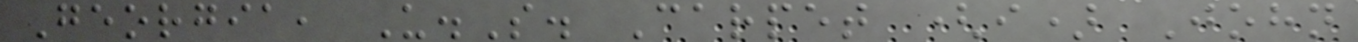Georgia, U.S. Carpet (i) John
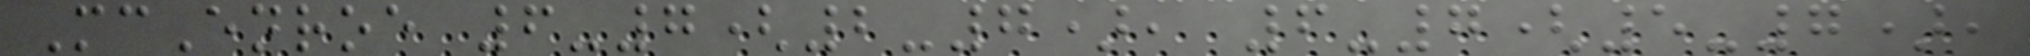McEnroe 6-7(2-7), 6-7(5-7),
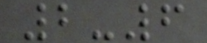2-6
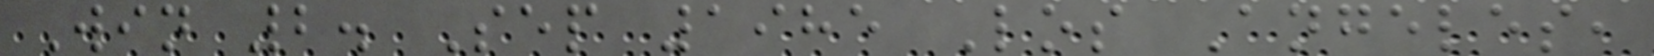Win 2. Sep 1985 Los Angeles,
